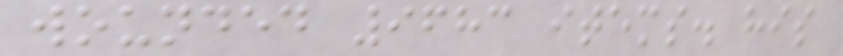wounded 9683 items. his
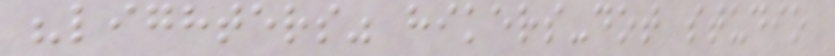"lighters" hikers-dot studio
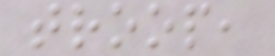troop,
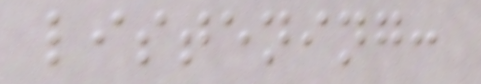listening:
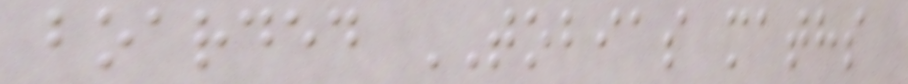boarded TOBIAS maths
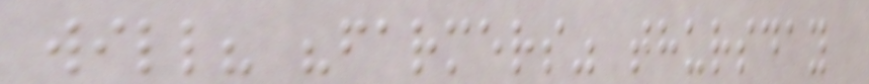will? "farmers" thursday
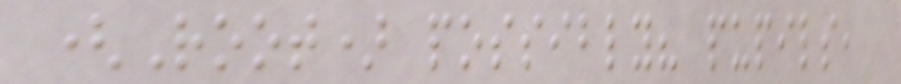(Root) possibly? pupils,
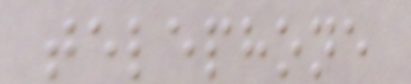telephone
